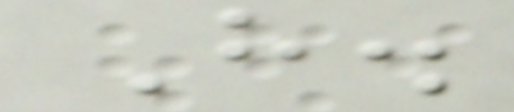H.
